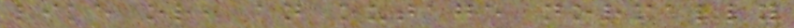like or, an outage normally
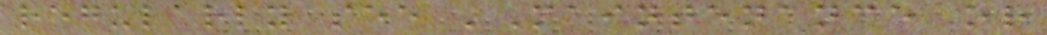regularly see 'Maintenance or
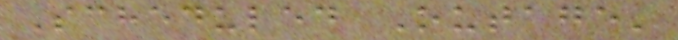Scheduled Outage'
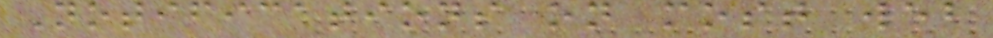Notifications on most web
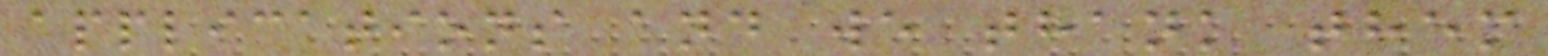applications and we thank them
